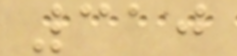310
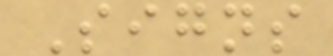Signs
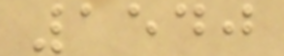1540
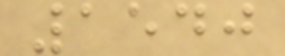1540
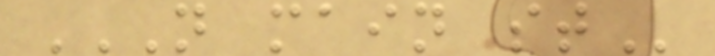N MAIN ST
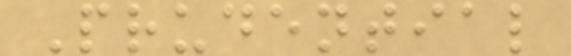Prudential
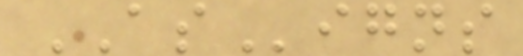ASigns
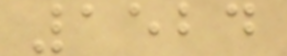1524
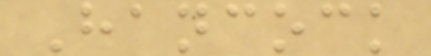Hancock
